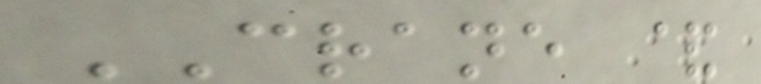CRANE &
